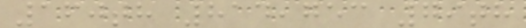160th 814,753 79th
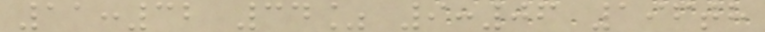11:32 34% 9:06 196th
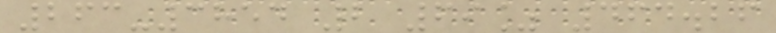263-3854 2 69% 464.26
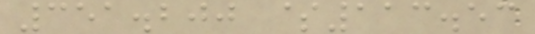351.200 $113.53
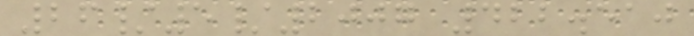26/5/2007 422.510
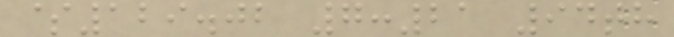$129.02 7:21 94th
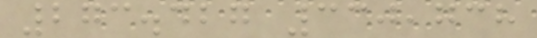273.427 330,738
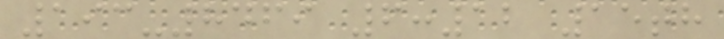193-8469 6:12 15th
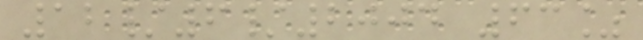12/6/2004 63%
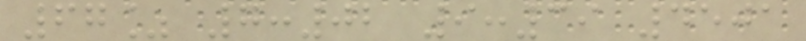67% 7:02 9:39 4501
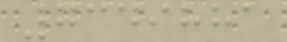7349881
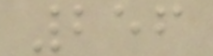256
